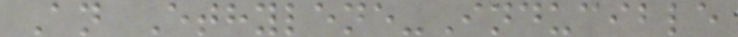An Ethylene-Inducible
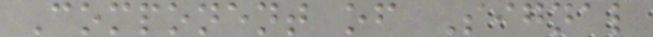Component of Signal
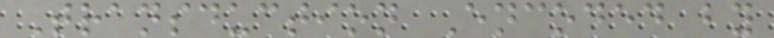Transduction Encoded by
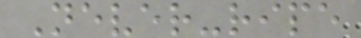Never-ripe
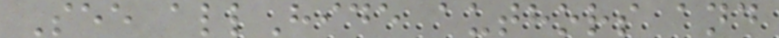See allHide authors and
